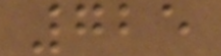725
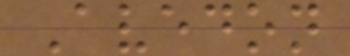Avedon
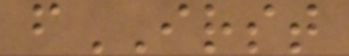fIRST
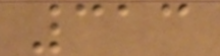313
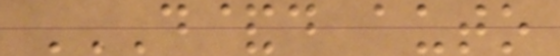D&D AUTO
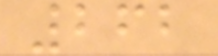262
